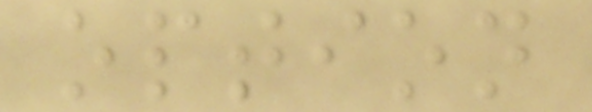option
